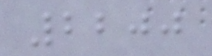2200
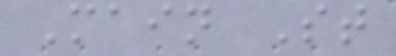Main St
